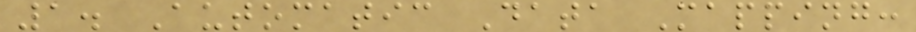1. Automatic Data Mapping:
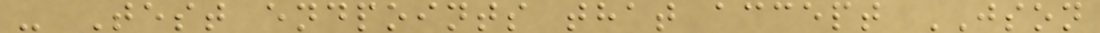- Test endpoints that accept JSON
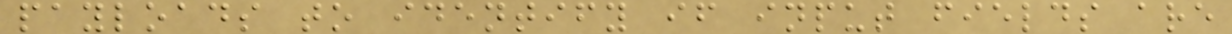payloads to identify if input fields are
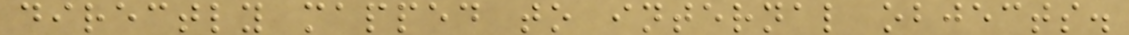directly mapped to internal objects.
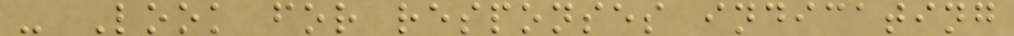- Look for responses indicating
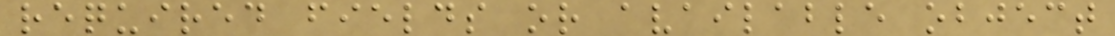required fields or available object
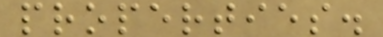properties.
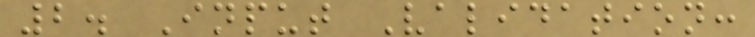2. Input Validation:
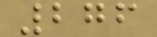276
